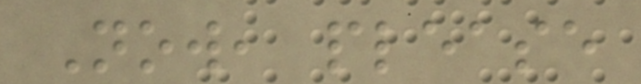Now, please
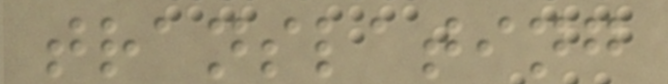translating
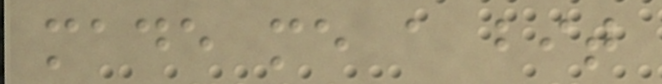made me a bit
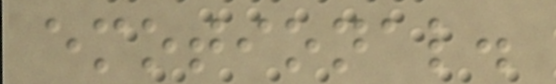emotional.
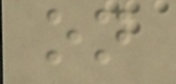on
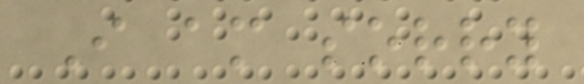I am sorry
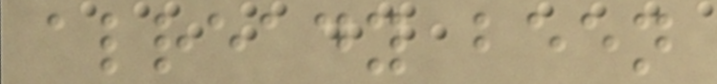already been
